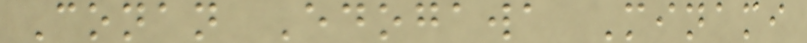Conan Edogawa Minami
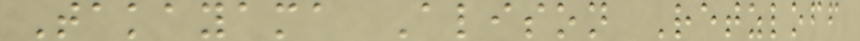Takayama Alison Retzloff
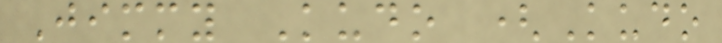Jimmy Kudo (Kudo
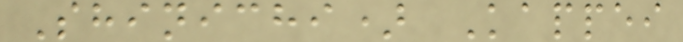Shinichi) Kappei
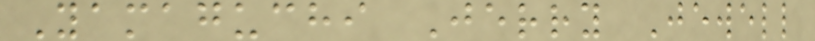Yamaguchi Jerry Jewell
